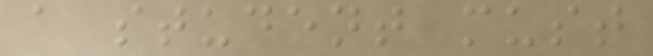a student must
